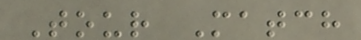Tour Match
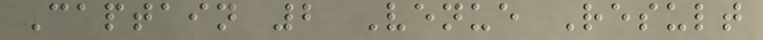Captain 2 Venue Result
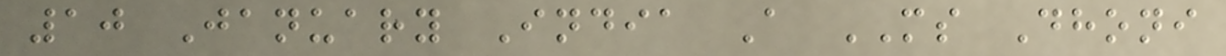10 January India A MS Dhoni
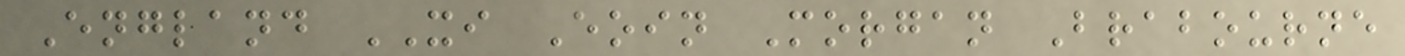England XI Eoin Morgan Brabourne
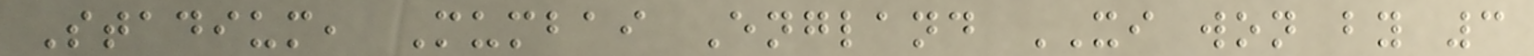Stadium, Mumbai England XI won by 3
